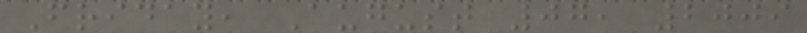Friday, August 07, 2009
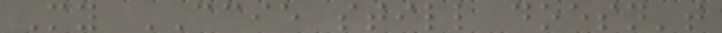My CCIE still doesn't
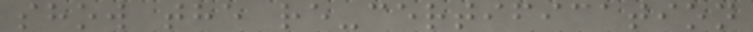show the re-certification
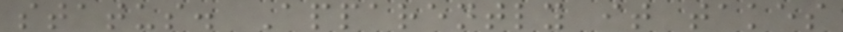status. Apparently it takes
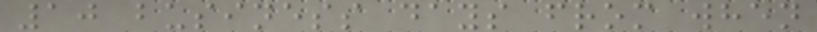10 business days from when
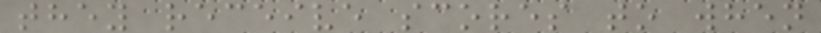they receive scores to when
